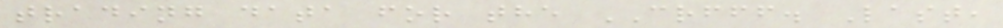trading data for the CRFFF. Last,
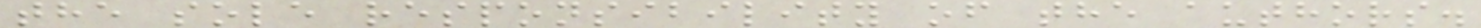the sole responsibility of the authors.
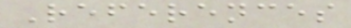References
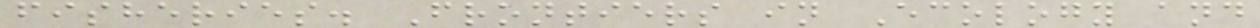fisheries. Frontiers in Ecology and
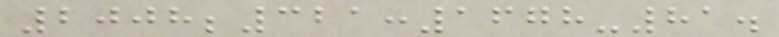2008;321:1678-81.
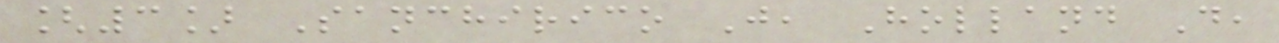[3] Sanchirico J, Holland D,
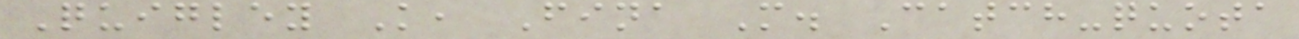Quigley K, Fina M. Catch-quota
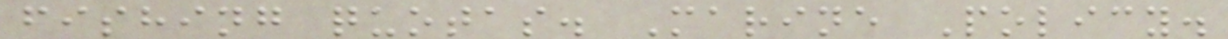fishing quotas. Marine Policy.
